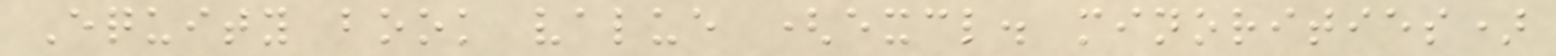Equity book value (excl. minorities)
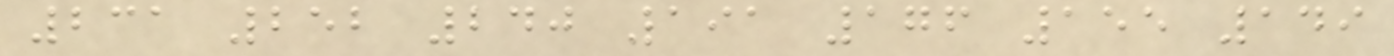231 252 240 191 176 155 149
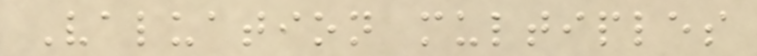Valuation multiples
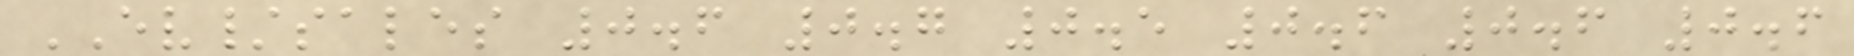EV/sales 0.6 0.7 0.5 0.6 0.6 0.6
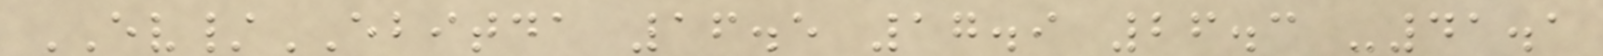EV/EBITDA 16.5 17.9 26.3 -41.1
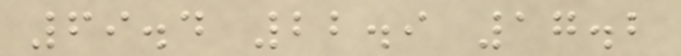69.4 22.9 17.2
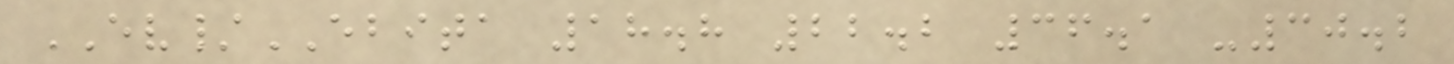EV/EBITA 18.8 22.2 36.1 -30.2
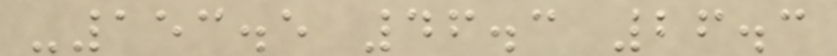-153.5 46.3 26.3
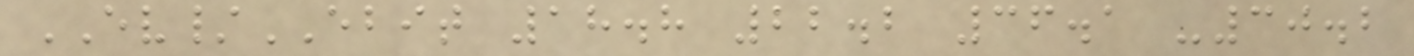EV/EBIT 18.8 22.2 36.1 -30.2
